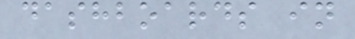dashboards in
